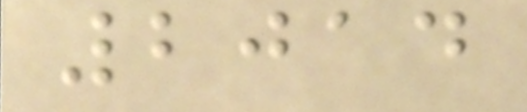2014
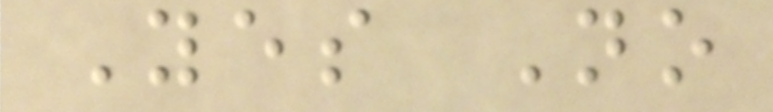Yes No
